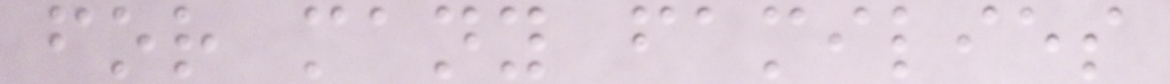for many families
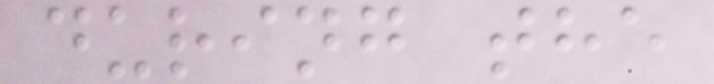during the
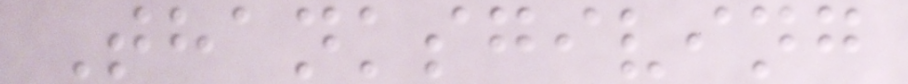Thanksgiving
